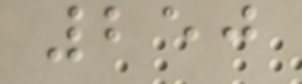250
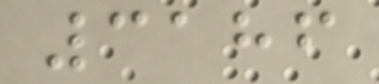3186
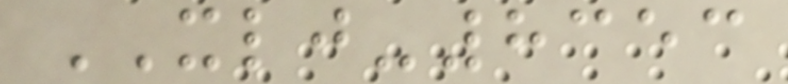XLJ-8353
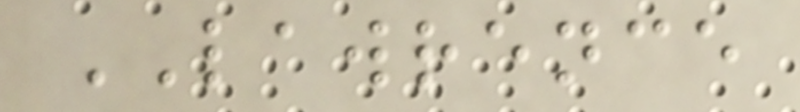LAWRENCE
